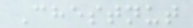Chestnut
